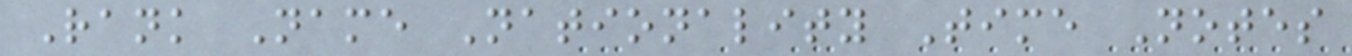Rank Name Nationality Time Notes
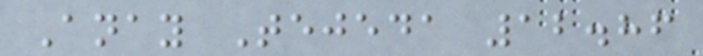Anay Tejeda 12.86
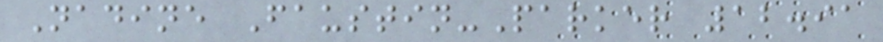Nadine Faustin-Parker 12.91
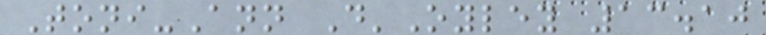Toni-Ann D'Oyley 13.10
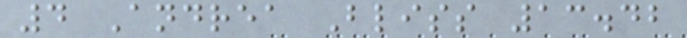4 Andrea Bliss 13.42
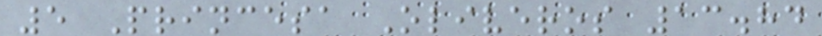5 Princesa Oliveros 13.84
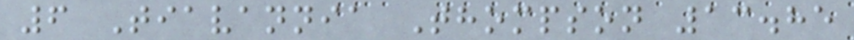6 Tiavannia Thompson 13.85
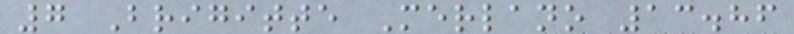7 Brigitte Merlano 13.86
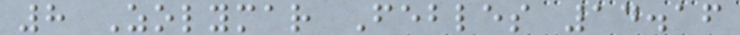8 Zolymar Febles 14.16
